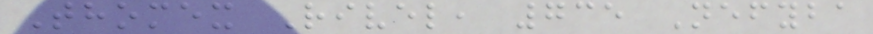Thomex Rivel, 735 Nefyba
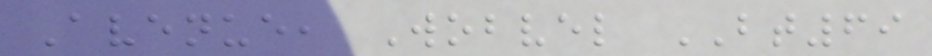Avenue, Wobvel BT69
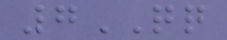7QQ
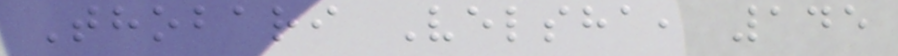Thobari Velsha, 145
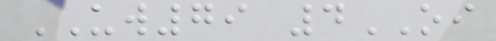UW79 4OI
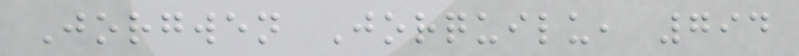Jorgwen Jorquilu, 794
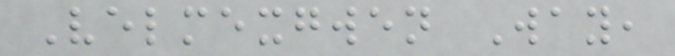Velmexgwen Way,
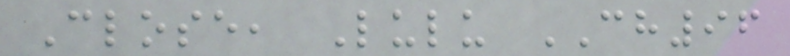Close, Lulu CH96
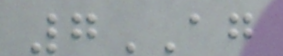7AG
